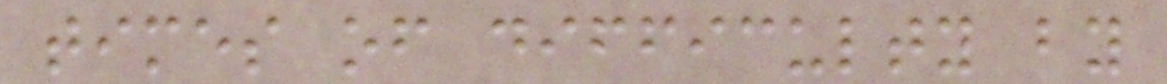times of difficulty by
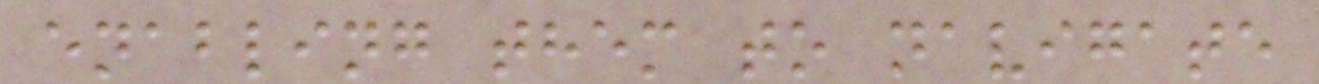enabling them to navigate
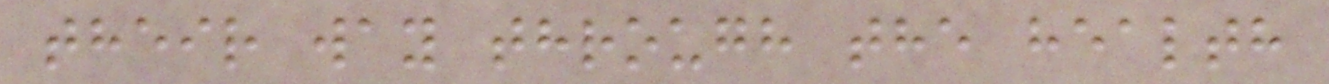their way through the health
